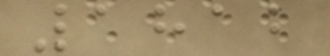1812
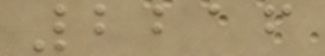2216
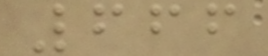666
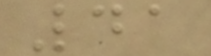41
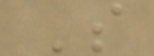S
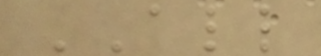ALL
